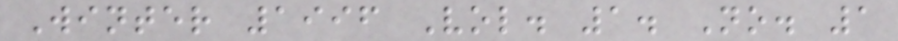Winter 1996 Vol. 1. No. 1
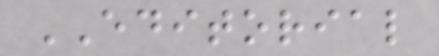EDITORIAL
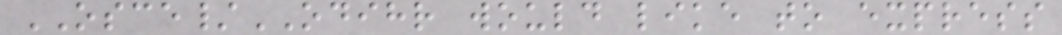OSCE/ODIHR would like to express
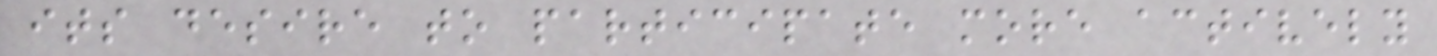its desire to participate more actively
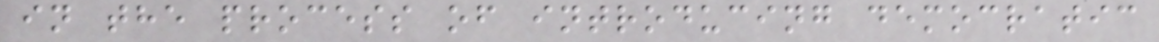in the process of introducing democratic
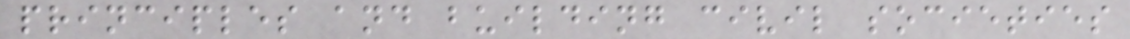principles and building civil societies
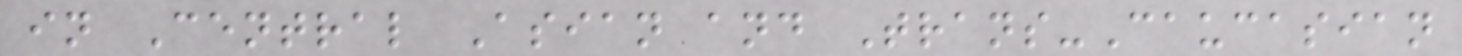in Central Asian and Trans-Caucasian
